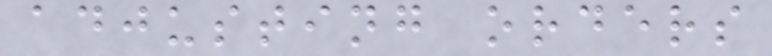adjusting orders
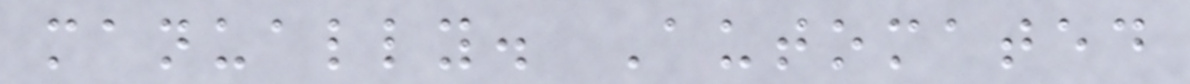manually. Automated
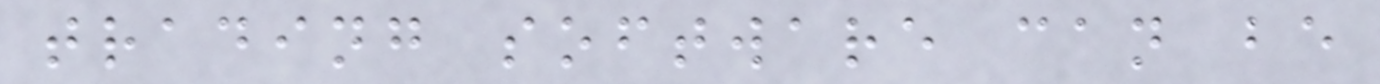trading software can be
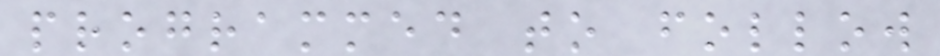programmed to follow
